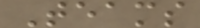Teams
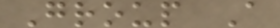Group A
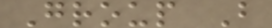Group B
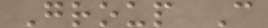Group C
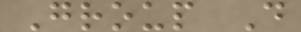Group D
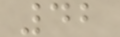42
